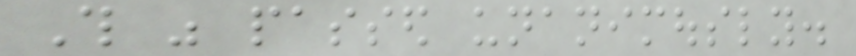This was passed unanimously.
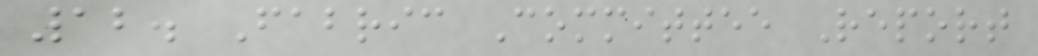12. Fabric Committee Report
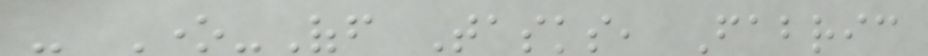- One-Off Tasks, Fabric
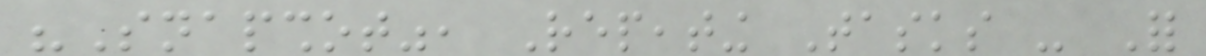"Snapshot", Repeating Tasks - For
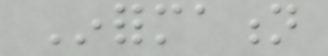Information
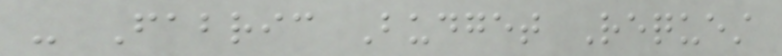- Fabric Budget Request
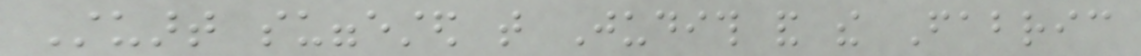Stuart suggested that Judith and the Fabric
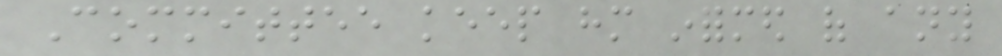Committee keep him informed of any
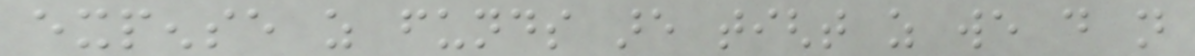expense as funds are tight as we do not
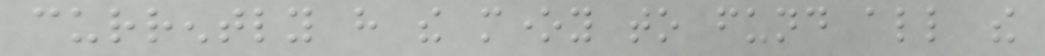currently have the money to fund all the
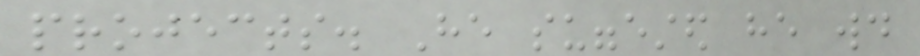projects. He suggested he would
